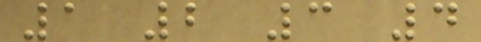1 2 3 4
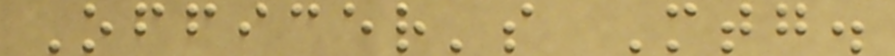Officer's Mtg.
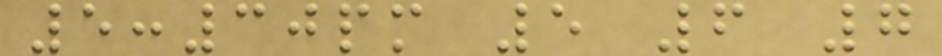5:30pm 5 6 7
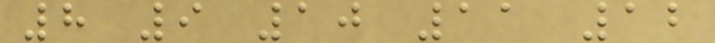8 9 10 11 12
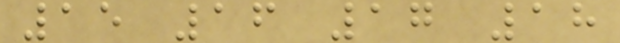15 16 17 18
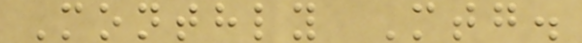Monthly Mtg.
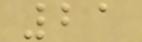21
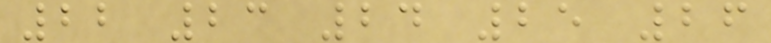22 23 24 25 26
